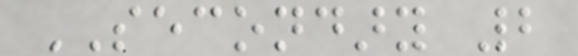SECONDARY 2
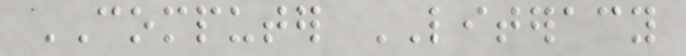COMPUTER LITERACY
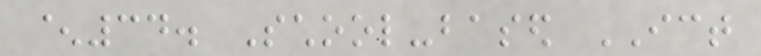^34. School-based ICT
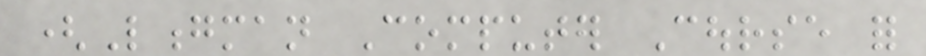(Longman Computer Course for
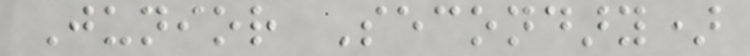Junior Secondary)
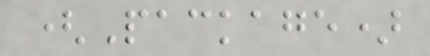(Package)
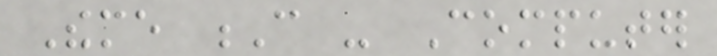Theme C - Computer
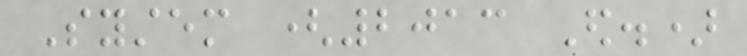System (2013 Ed.)
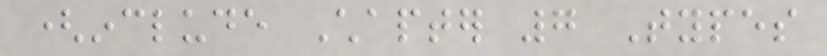(include Chapter 7 Types
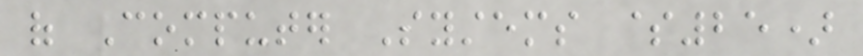of Computer Systems $25)
